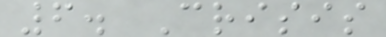6. Crisis
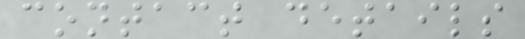contact details
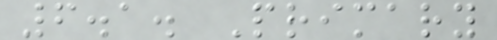6.1. Primary
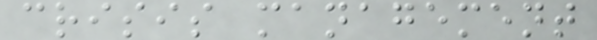crisis management
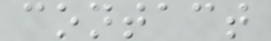contact
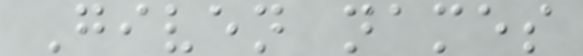Given names
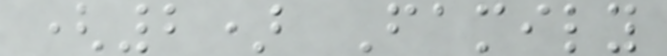(2) Family
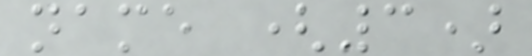name (3)
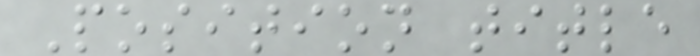Position title
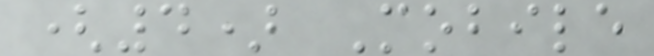(4) Mobile
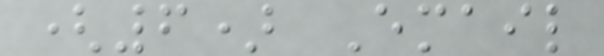(6) Email
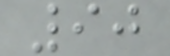90
